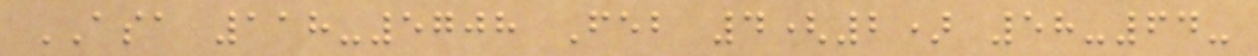ASA 118-5708 Feb 4(2) 58-64-
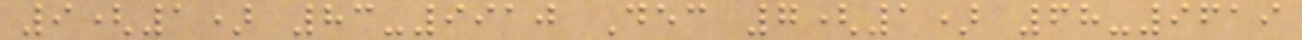9(1) 83-9910 Dec 7(1) 68-9619
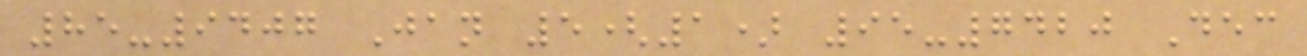85-9407 Jan 5(1) 95-7420 Dec
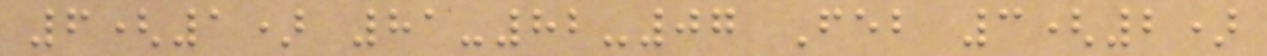6(1) 81-82-07 Feb 3(2)
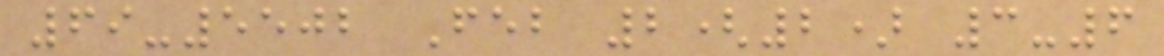69-5502 Feb 2(2) 3-6
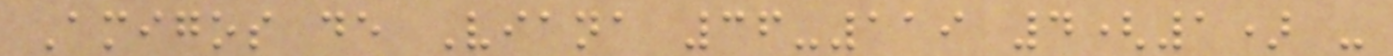Amigos de Viana 36-119 4(1) -
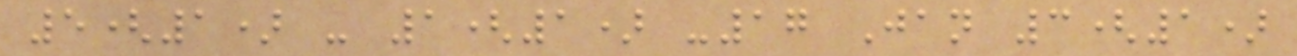5(1) - 1(1) -17 Jan 3(1)
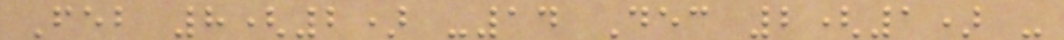Feb 8(2) -14 Dec 2(1) -
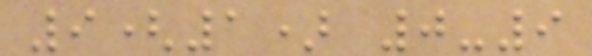9(1) 0-9
